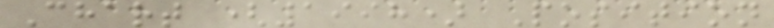Chart (1998) Position
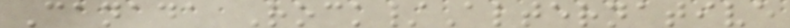Canada Rock/Alternative
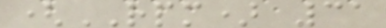(RPM) 31
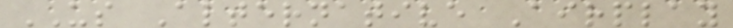US Alternative Airplay
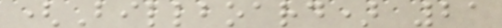(Billboard) 21
